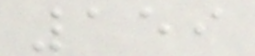159
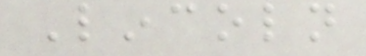Lincoln
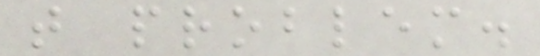that problem.
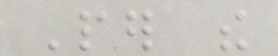Per the
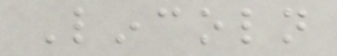Lincoln
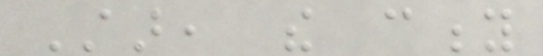Star, the city
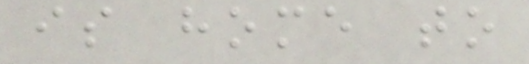is home to
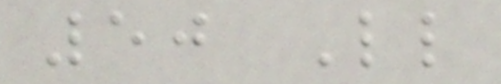50 Little
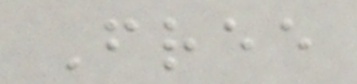Free
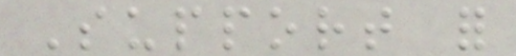Support for
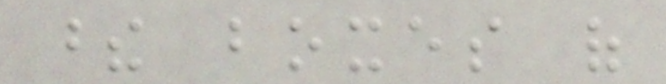these boxes of
